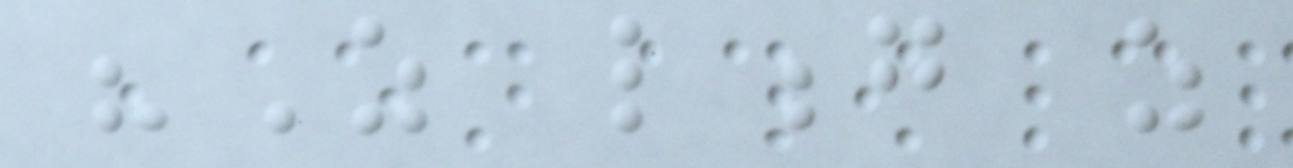"As long as
